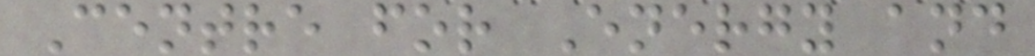Centre for Energy and
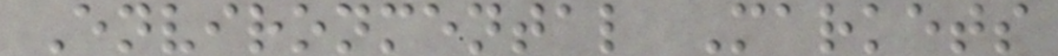Environmental Markets
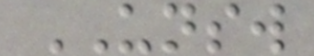UNSW
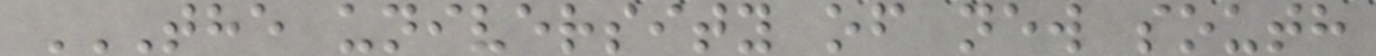THE UNIVERSITY OF NEW SOUTH
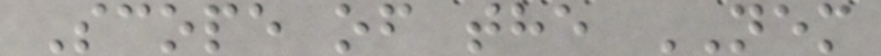Scope of the NEM
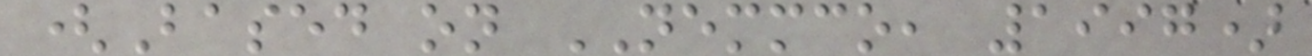(Based on NEMMCO, 1997)
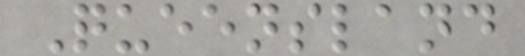Queensland
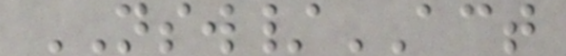NSW/ACT
